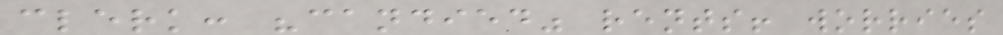clerk: "candied" rents! worries
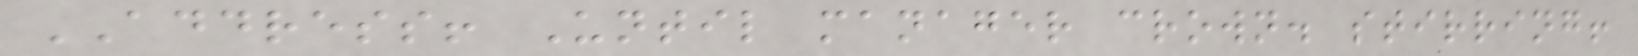ADDRESS! Until manager crown. stirring!
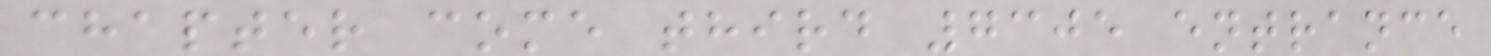chapter come third 7305 entrance
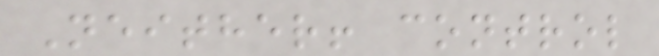Neither! control
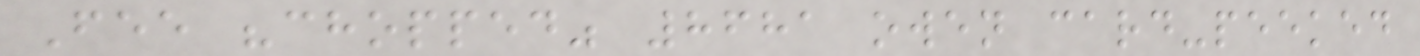Fee "chopped" 8681 owen card-peeked
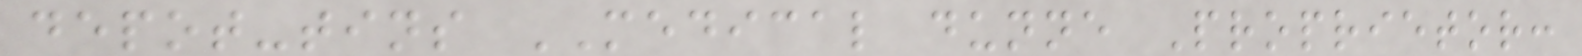depot-tins MEDICAL dunne Proprietor:
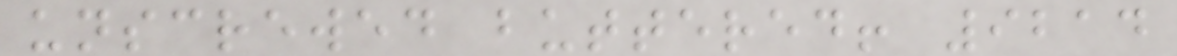unscrewed buttered! 9214
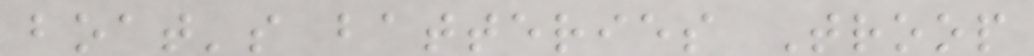boat's batteries Troop
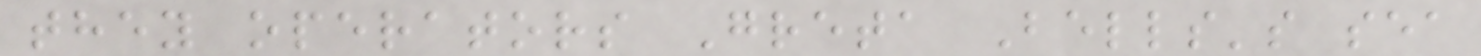they operators Greta Bells's sea
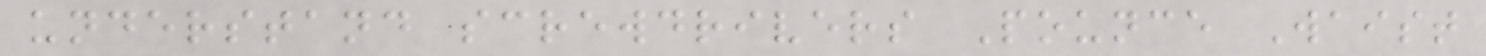understand screwdrivers Pounce Waist
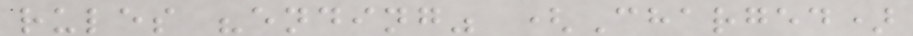rules "ending" (Charged)
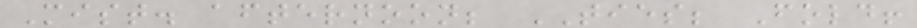Mist. afternoon; TIES; Fold!
